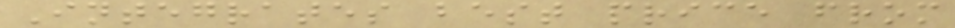Integrates best price from
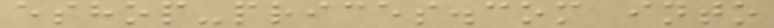eshop-prices.com into
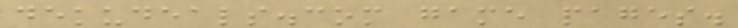dekudeals.com game pages.
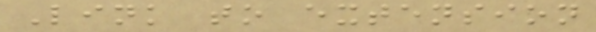Link to extension
